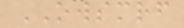OWSMRF
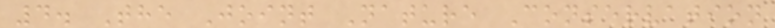4. The Joint Nature Conservation
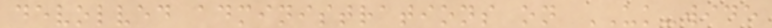devolved administrations on UK-wide
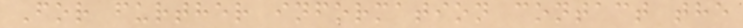For further information contact the
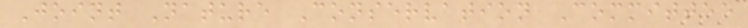Joint Nature Conservation Committee
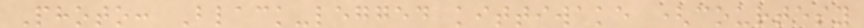Photo: Black-legged kittiwake (courtesy
